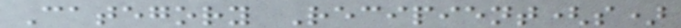Category Recipient(s)
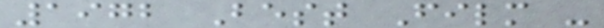1972 Best Film -
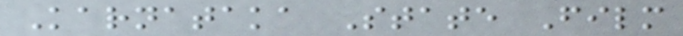Karnataka State Film
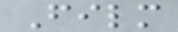Film
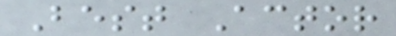Best Actor
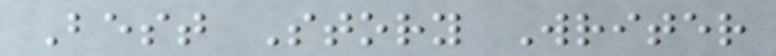Best Story Writer
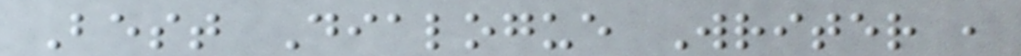Best Dialogue Writer ,
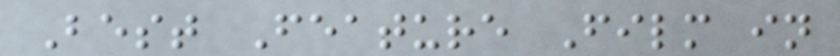Best Feature Film in
